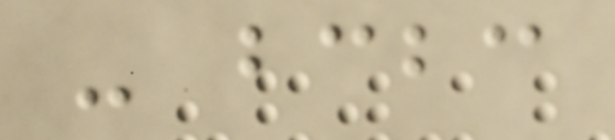- bcbc
